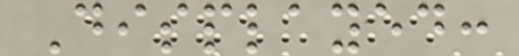Displayed:
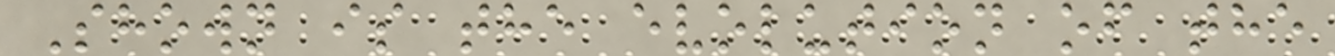Shown is the evolution of the
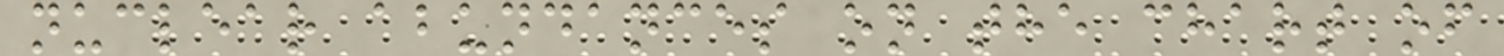nuclear abundances on the chart of
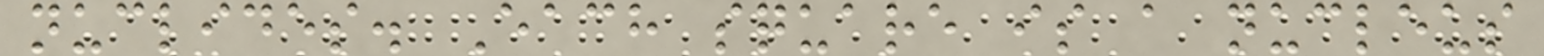nuclides. Each square is a nucleus
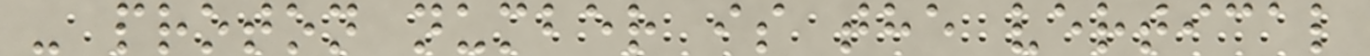- proton number is the vertical
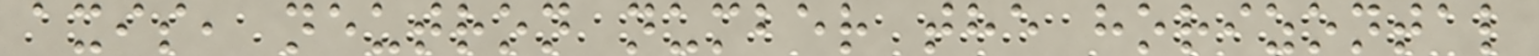axis, neutron number the horizontal
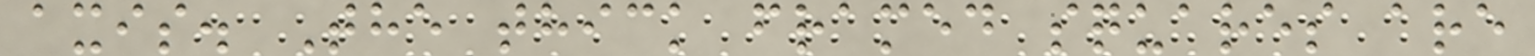axis. The thick framed squares are
